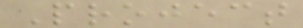Project
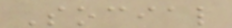Social
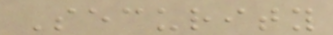Security
